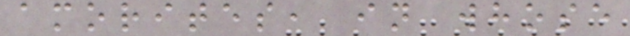amorites, in whose
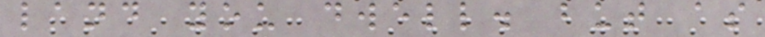land you dwell. but as
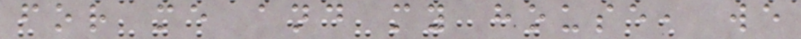for me and my house, we
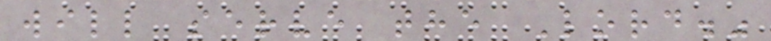will serve the Lord."
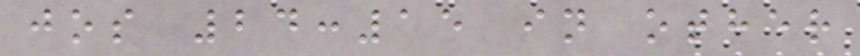jos 24:15 in other
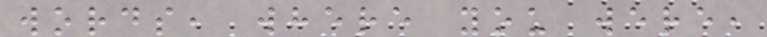words, where you were,
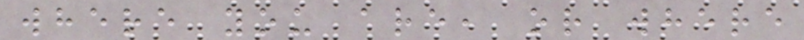where you are, or where
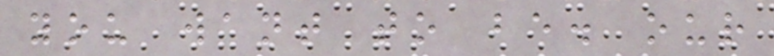you want to be. our
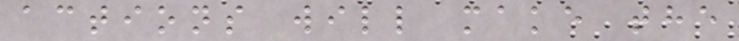actions will make the
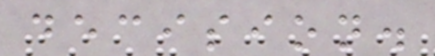decision.
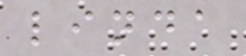linda
